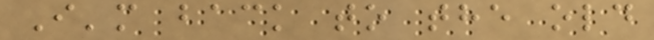I'm back to the old
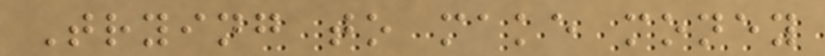Trying to make money
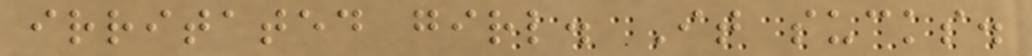irritated girl. It sucks.
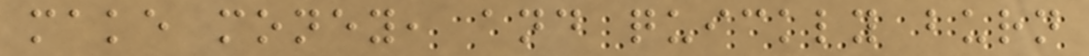make money, and quickly burn
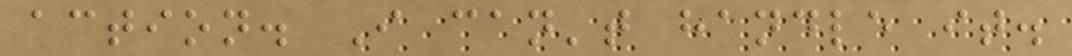action. I can't handle it.
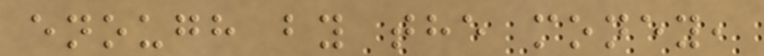enough by the money,
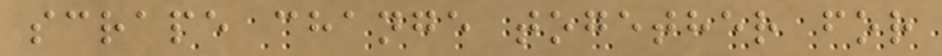scrape change together for
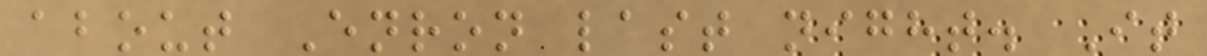about Enron last night. It
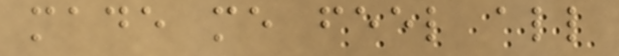made me feel all
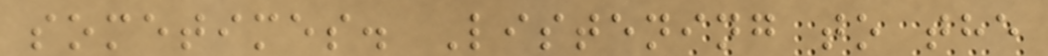sometimes. Listening to the
